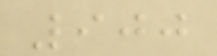900
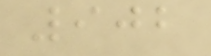902
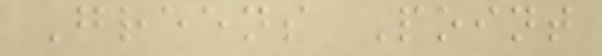Greens Point
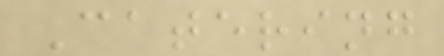Catering
